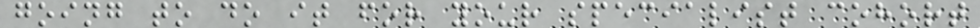going to do it for your specialist cohort
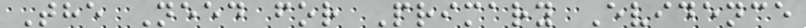The Need for Primary Evidence
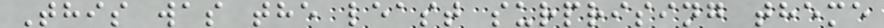This was the least surprising theme
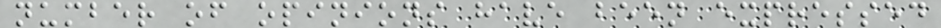number of opinions have been expressed
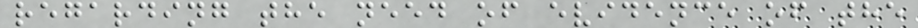regarding the need of evidence of the
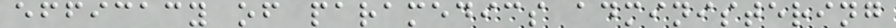efficacy of paramedics administering
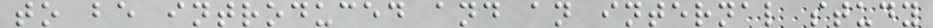to be introduced and an internal study
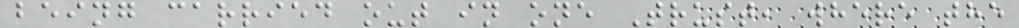being carried out in one Trust, where the
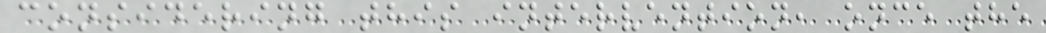considering this intervention, once the
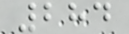284
